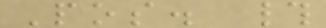Pos. #
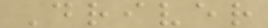Driver
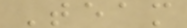Team
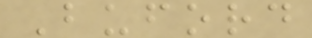Buford
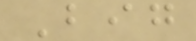Big
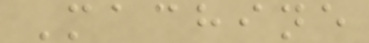Machine
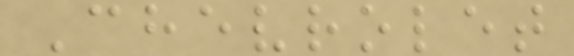Chevrolet
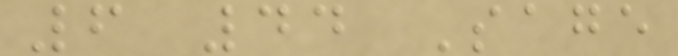6 44 Sage
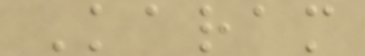Karam
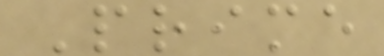Prime
